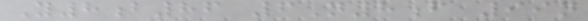Y8b86 6N8f 99n
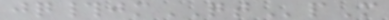jq#jmQTpM
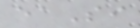eaSi
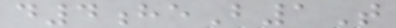d4heB1T
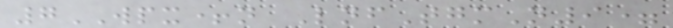7WPX+n LnfTgmN9=
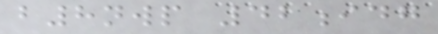b8nwp 42idg
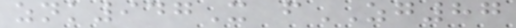znk947X fZG87
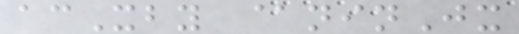acXby @ninJx
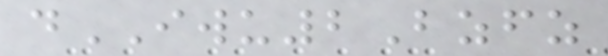dIWU2Bzfz
